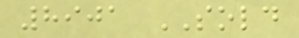8901 SOLD
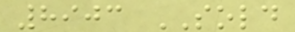8903 SOLD
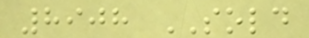8908 SOLD
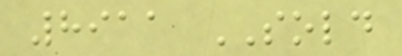8911 SOLD
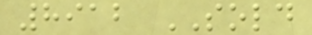8912 SOLD
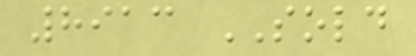8913 SOLD
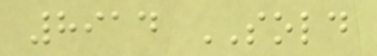8914 SOLD
